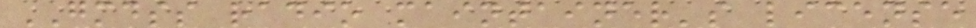GMDSS radio maintainer's license
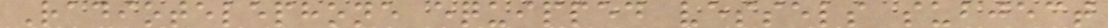Radiotelephone equipped vessels subject
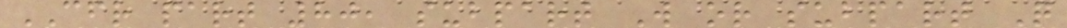CFR part 80, subpart W or subpart Q
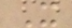X
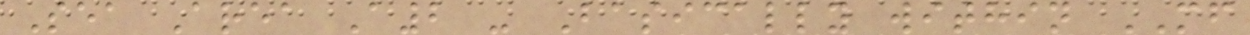Sea Area A2 - Basically within MF
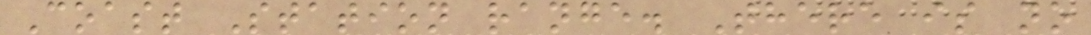Coast Station range. There is no
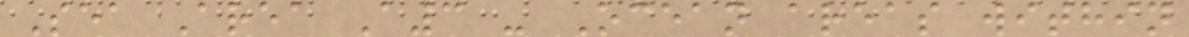Sea Area A3 - Ocean areas within
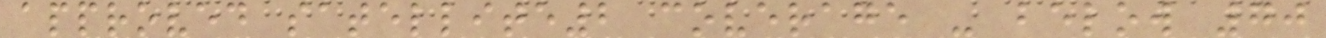approved satellite2 coverage - below 70
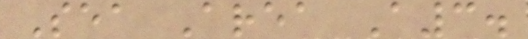Sea Area A3.
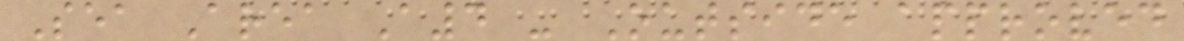Sea Area A4 - Outside approved
